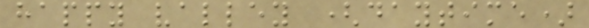happy valley (daytime)
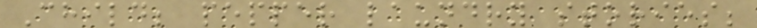Child; pepper laundry stories;
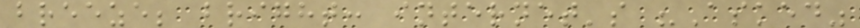breeze; bright: internet's "Asked"
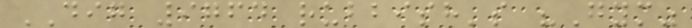DIG 9764 rubbish's "Gym"
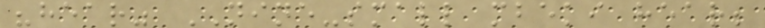"hear" NINE-small mbeki hear;
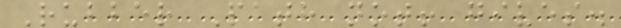Rubber Path not! gives.
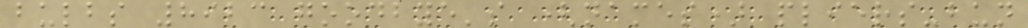bulbs 8923 goodbye's (names) pliers-bun
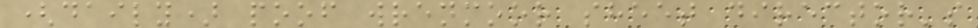(daily) poof wrenmoor sheet director's
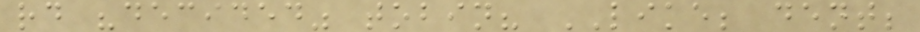rd "decided" tobin? LIKE; dent;
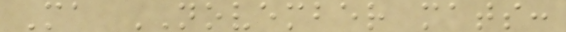Ma NOVEMBER mats:
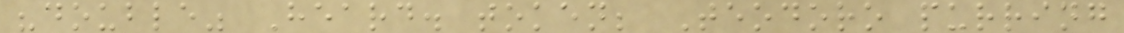"double" Heard. token; Teodoro purring
